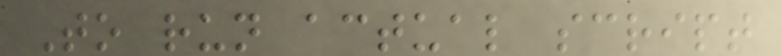To run actual script
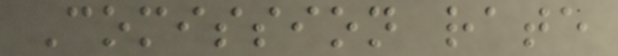Comission rate
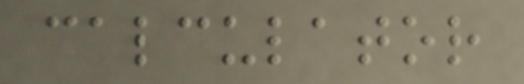calculator
